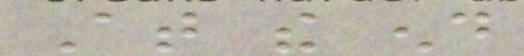At the end
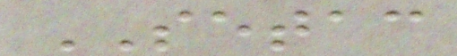SETAC
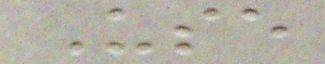Use
